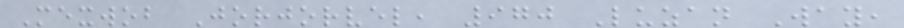Mexwob Jorjorvel, 970 Luzan Way,
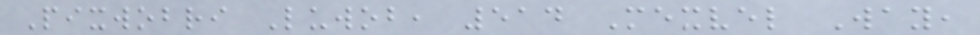Pixwobri Luwob, 514 Mexvel Way,
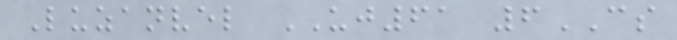Luzanvel UJ61 6CS
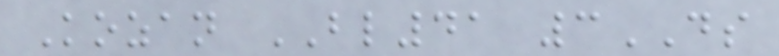Kozan BL41 3DS
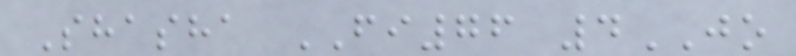Shasha FI76 4JO
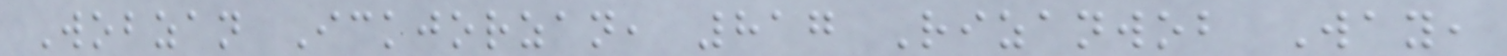Wobzan Ickjorzan, 817 Rizanwob Way,
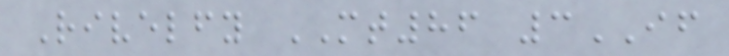Rivelfy MT86 3IF
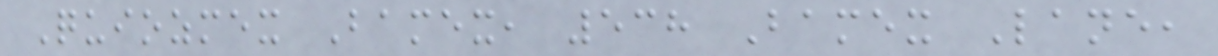Quiozmex Bamex, 538 Bamex Lane,
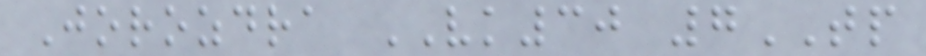Jorozdra VK30 7TP
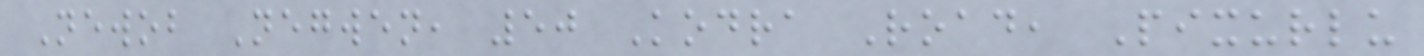Newob Negwen, 50 Kodra Road, Pixurlu
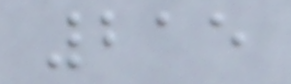215
